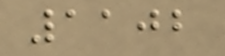1102
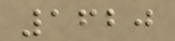1620
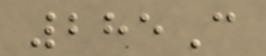285C
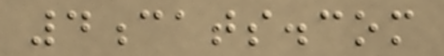4cats.com
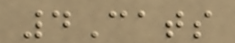4Cats
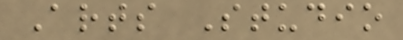Arts Studio
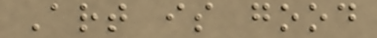Art is good
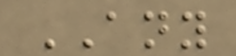ANY
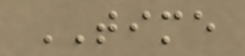TIME
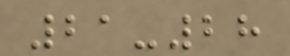21-28
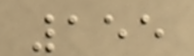155
